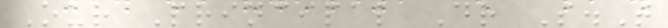Our Principal Dr S.T
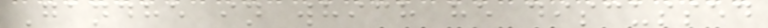Gandhe in which he discussed
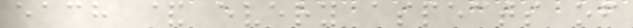each & every aspects of
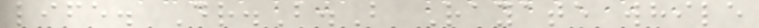life. Dr.B.B Rayate while
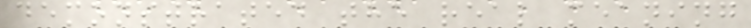demonstrated the real meaning
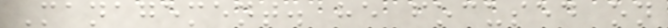Management. he focused on
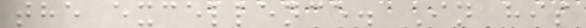the excellence. In his
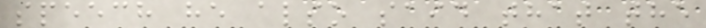speech he also said that the
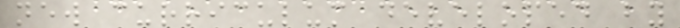new curriculum developed by
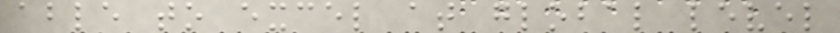able to excel at global level
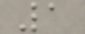1
